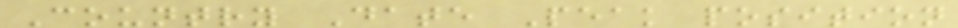Country Date Peak position
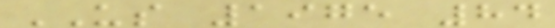US 1975 84
